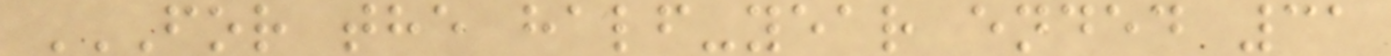FOR THE HALF-YEAR ENDED 31
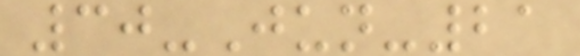30-Jun-21
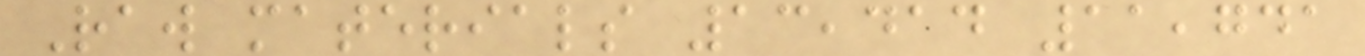Raw materials 13,414 11,741
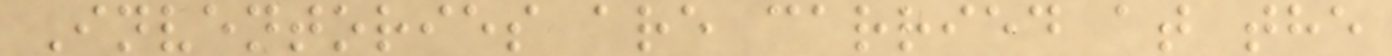Inventories are carried at the
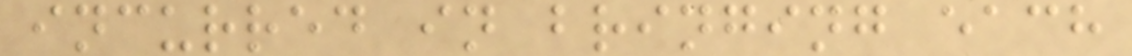incurred in bringing each
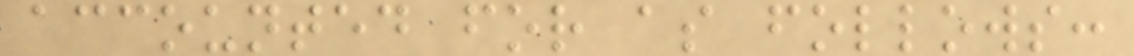accounted for as follows:
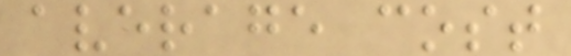average cost
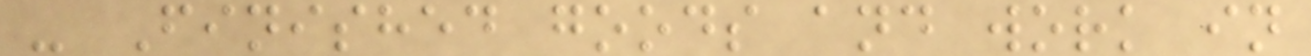- Finished goods and work in
